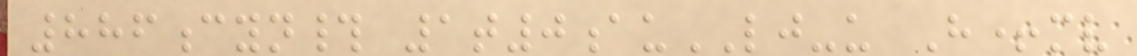886cyn# 1t0auLJ-u H+mv
